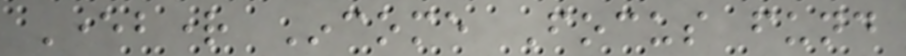Everbright Income Focus fund
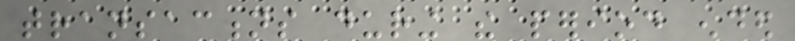transactions during the period ended
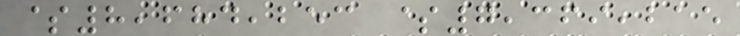$8,684,253 $7,369,215
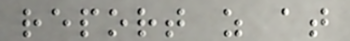report as at
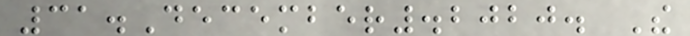31.December.2020. The
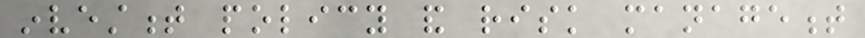investment policy and risk management
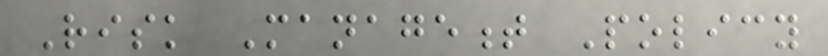Risk Management Policy
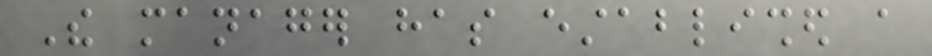The manager has established a
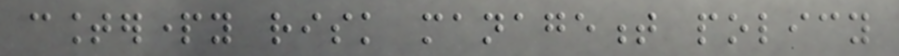counterparty risk management policy
